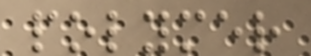polymer
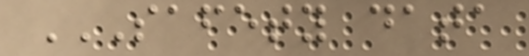SAFETY DATA
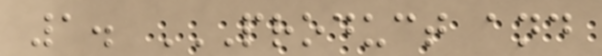1. PRODUCT AND
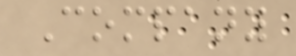Company
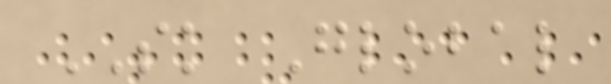SK Global
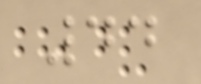44
